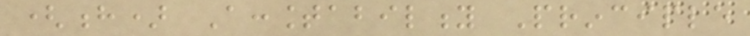(h) Accountability Principle
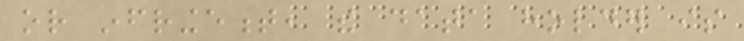or infringement, the data holder is
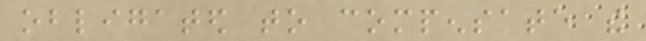obligated to compensate the
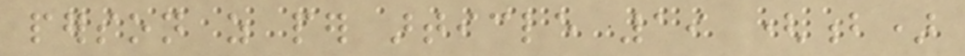person as per article 19 (b)
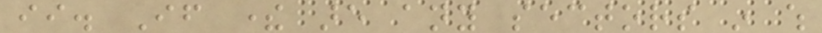ii. If there are any sectors in which
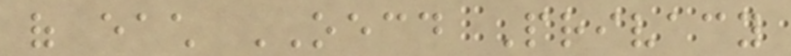of each OECD Privacy
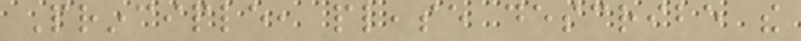Principle, please describe the
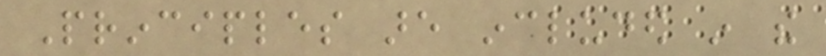Principles are included in the
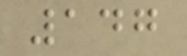147
